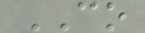CO
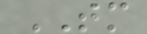TM
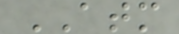ATM
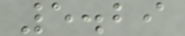5.29
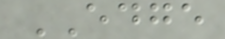EDGE
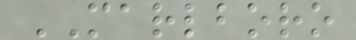MARLBORO
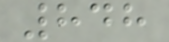848
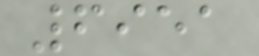6951
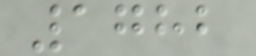1782
